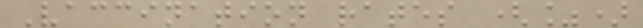Vaccination rates (%)
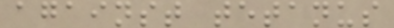against tetanus
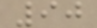90
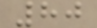80
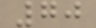70
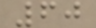60
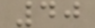40
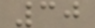30
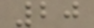20
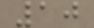10
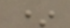*
